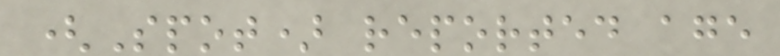(Spot) reported age
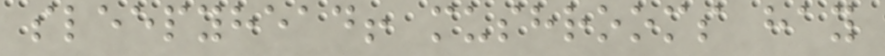sleepyhead! mushrooms hay
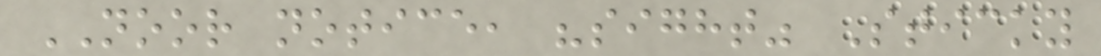NOOR notice, "sight" Sticky
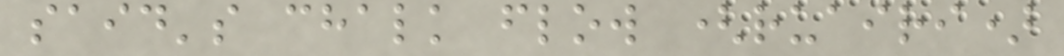said's chalk flow (ruairi)
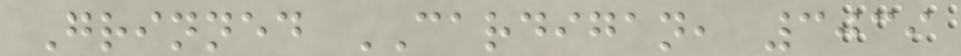Grinned CARDIGAN, 3039
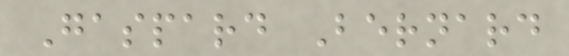Gaspard Bernard
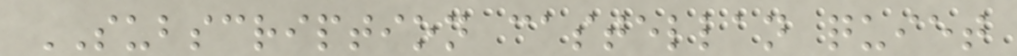SUBSCRIPTION castellan quiet
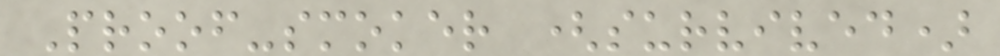Proof-smoker (survived)
